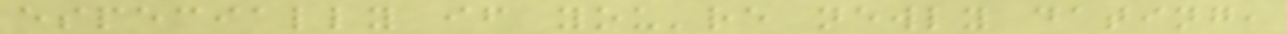especially if you're newly dating,
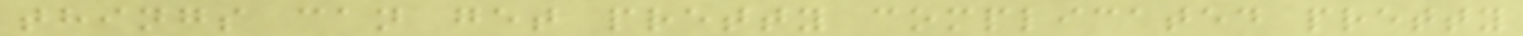things can get pretty complicated pretty
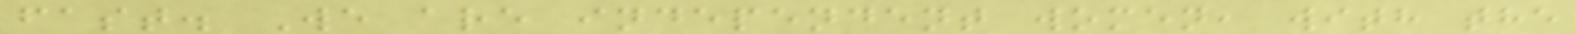fast. We are independent women, with the
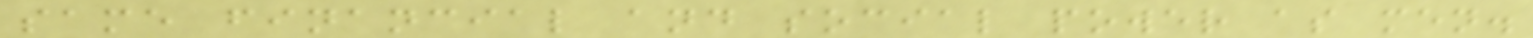same financial and social power as men.
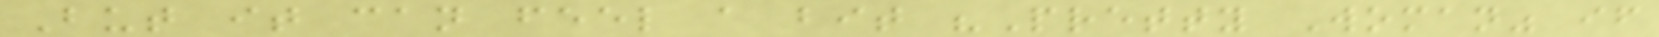But it can feel a bit "Pretty Woman" if
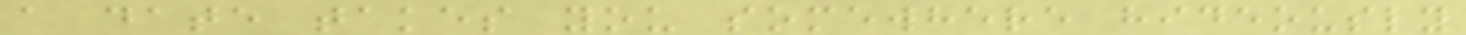a date takes you somewhere hideously
